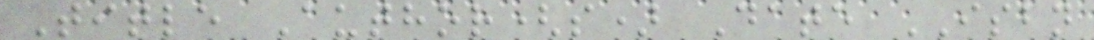Title Author(s) Date ISBN
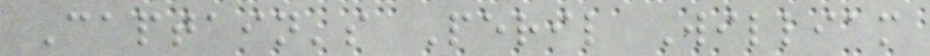Captain's Peril William
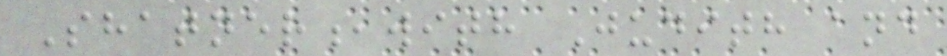Shatner,with Judith and
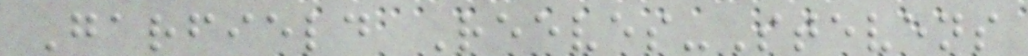Garfield Reeves-Stevens
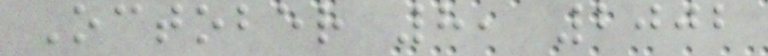October 8, 2002
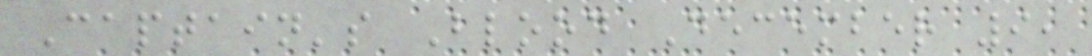Captain's Blood December 9,
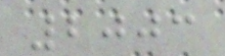2003
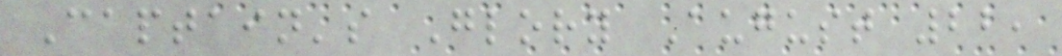Captain's Glory August 22,
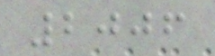2006
